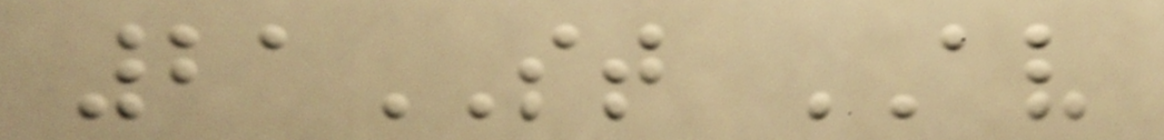21ST AV
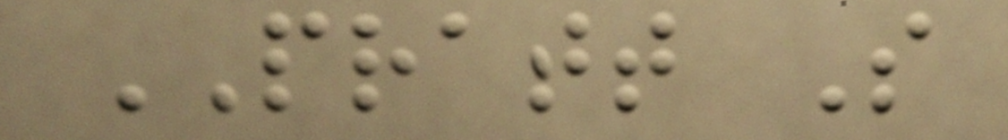PRATT S
